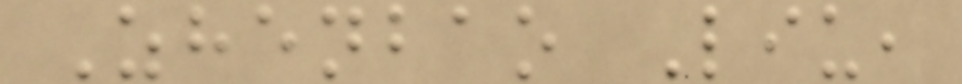Zhenbao Liu,
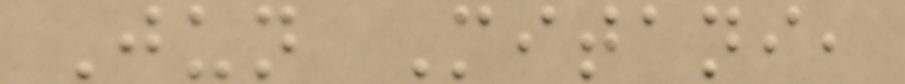Jun Mitani,
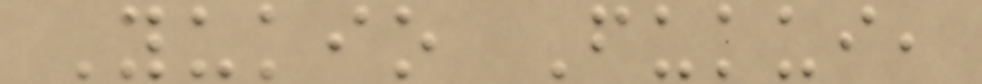Yukio Fukui,
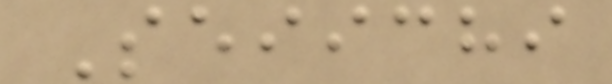Seiichi
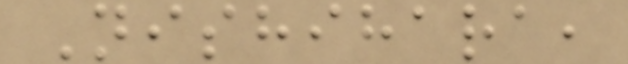Nishihara,
